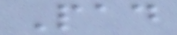Pad
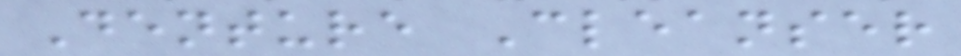Denture Cleanser
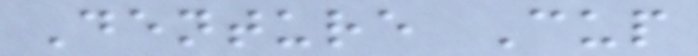Denture Cup
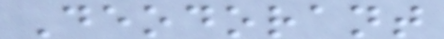Deodorant
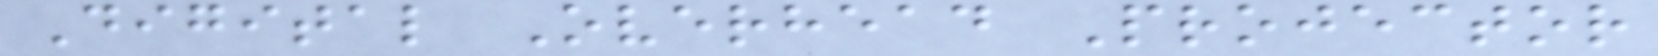Digital Overhead Projector
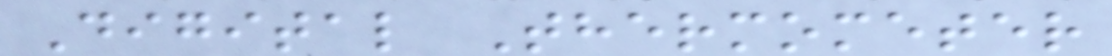Digital Thermometer
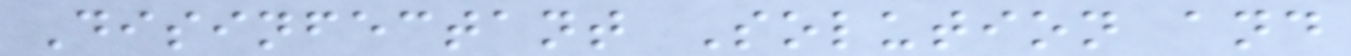Disinfectant Solution and
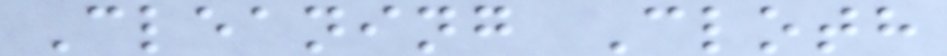Cleaning Cloth
